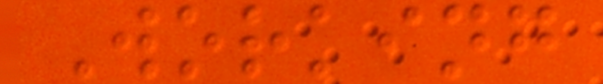Working
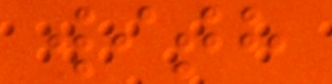with
